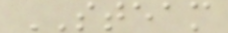STEAM
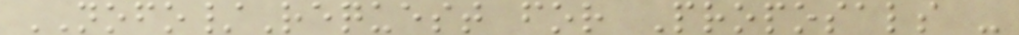NOFO/Request for Proposals -
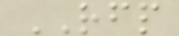RFP
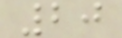20
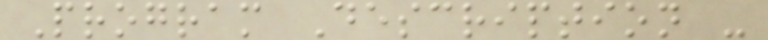Program Description -
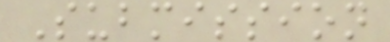Submission
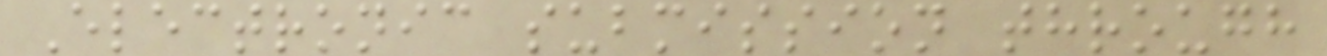Electronic submission through
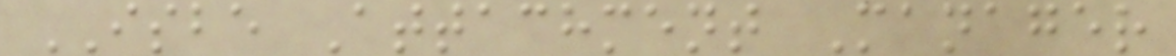ISBE Attachment Manager
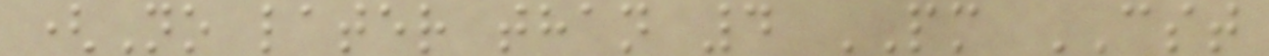(No later than 4 PM CST
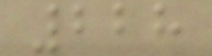228
